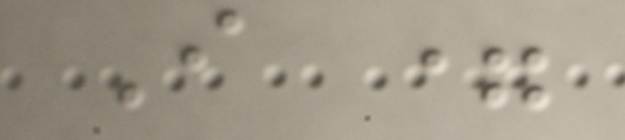I =
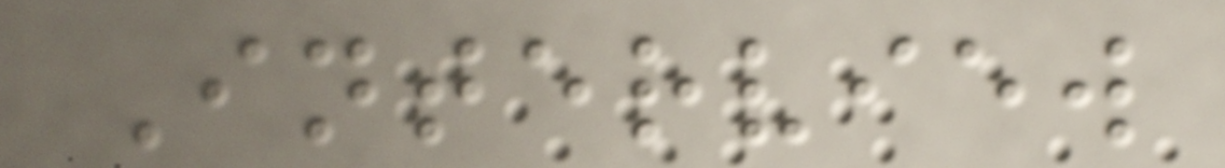Interview
